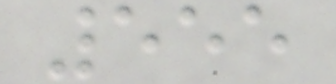555
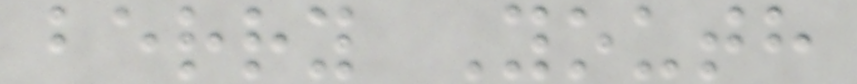berry Youth
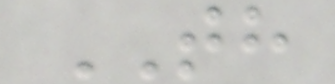TH
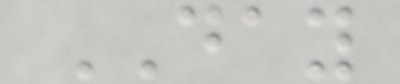DAY
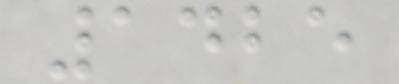1425
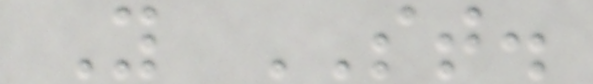Y ST.
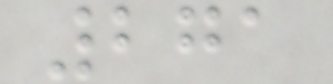271
